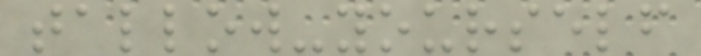tallow-yourself
